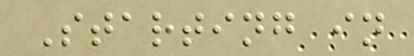Starting in
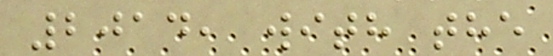2014, with the
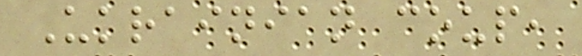Ukrainian coup,
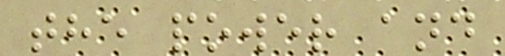the power and
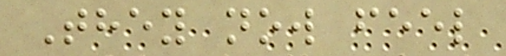They now feel
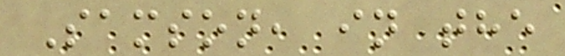Samson, in the
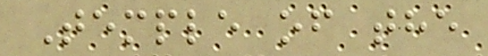Temple of the
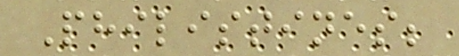Philistines;
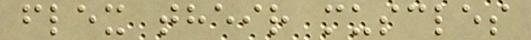flex their muscles
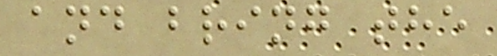and bring the
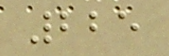225
